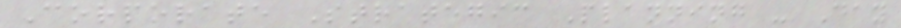Corporate Strategic Planning - Day
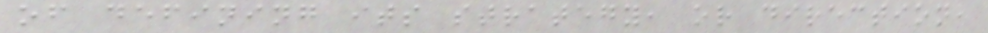of defining its strategy, or direction,
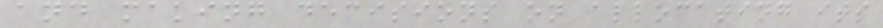and making decisions on allocating its
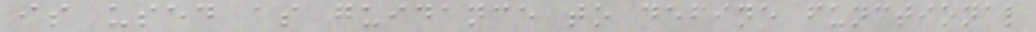is used as guidance to define functional
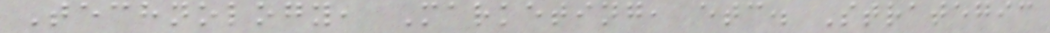Technology, Marketing, etc. Strategic
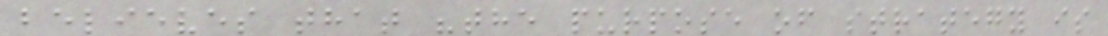believes that "the purpose of strategy is
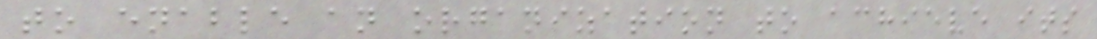to enable an organization to achieve its
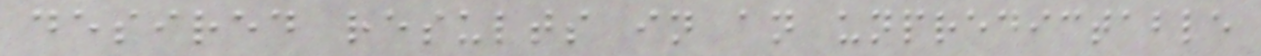desired results in an unpredictable
